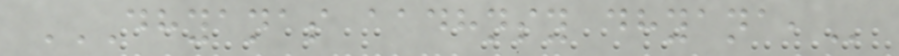DHYANAS AADHNSY DHYANA,
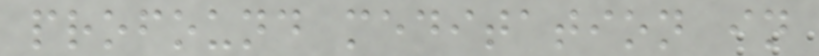profound meditation in
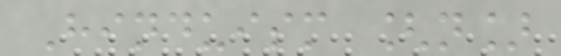Hinduism [n]
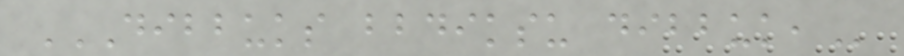DIBBUKS BBDIKSU DIBBUK,
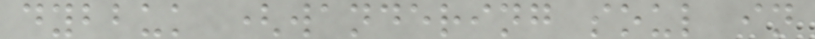dybbuk (wandering soul in
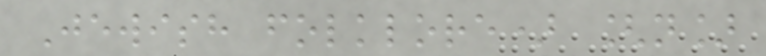Jewish folklore) [n]
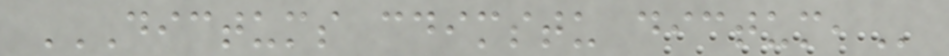DICTUMS CDIMSTU DICTUM,
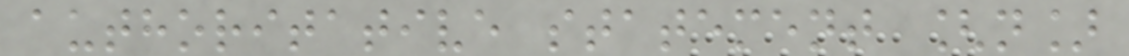authoritative statement [n]
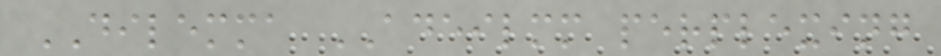DILEMMA ADEILMM perplexing
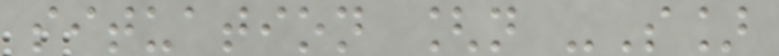situation [n -S]
